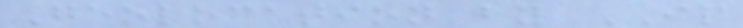Geolocation by IP
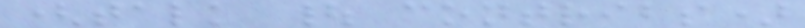(talk | contribs)
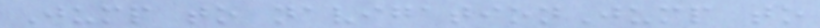Jump to navigationJump to
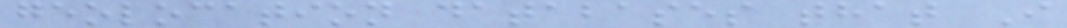geolocation databases that I
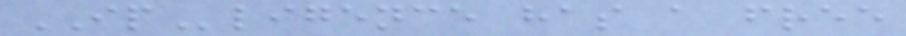IPligence has a free
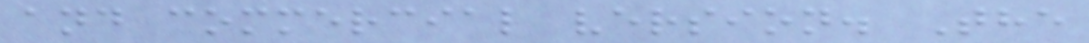and commercial version. The
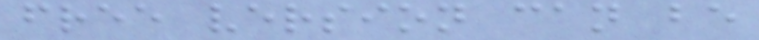free version can be
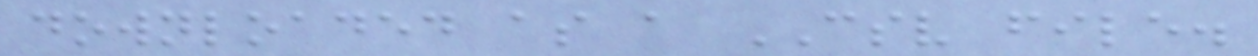downloaded as a CSV file.
